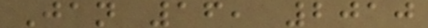Jan 16, 2010
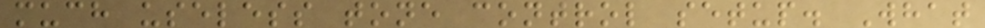much useless tone control setup. What
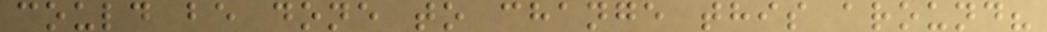could be done to change this around?
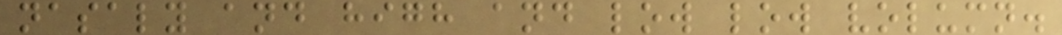nasaly and high and low low volumn.
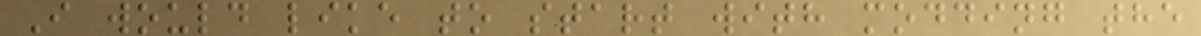I would like to start with modding the
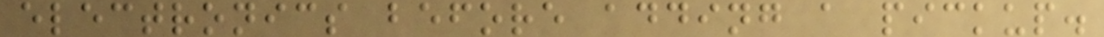electronics before adding a pickup.
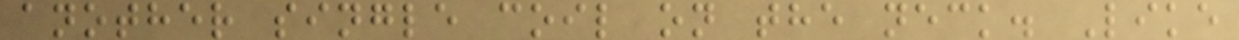another single coil on the neck. Like
